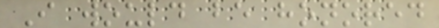I would be honored
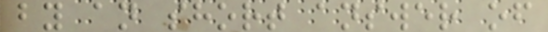by an short answer of
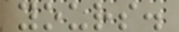yours.
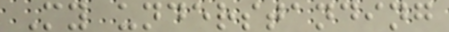My understanding
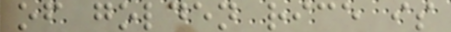of golden rice is
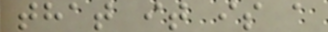that it is a
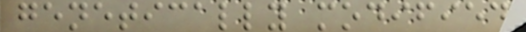genetically modified
